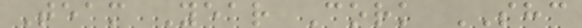Team Year Cork SHC
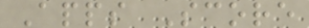Apps Score
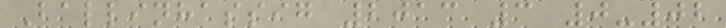Ballinhassig 2013 3 0-02
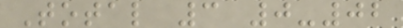Total 3 0-02
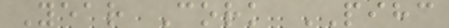Year Cork PIHC
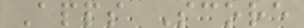Apps Score
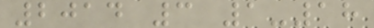2014 3 1-18
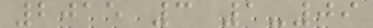2015 3 1-09
